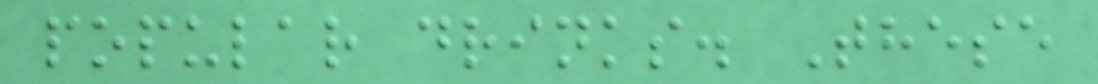popular drinks. These
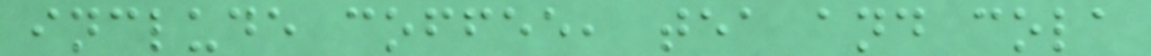include coffee, tea and cola
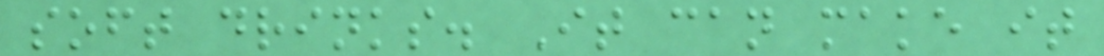soft drinks. It can make it
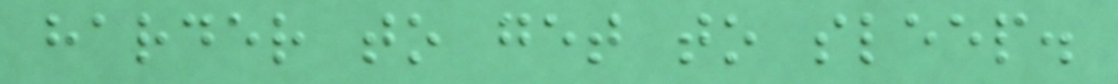harder to get to sleep.
